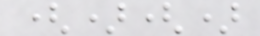()()
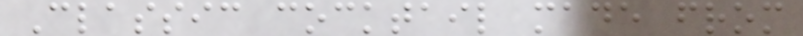Classic cocktail made from
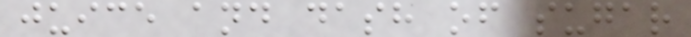juice and dash of sugar
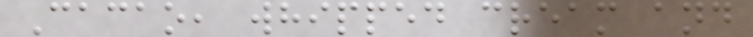Cacao, whipped cream and
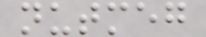nutmeg
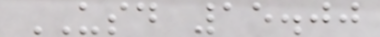USD 15.00
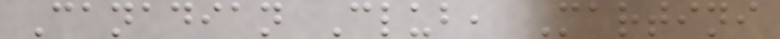Canadian Club, Martini
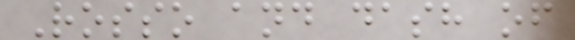Rosso and dash of
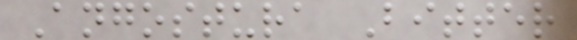Angostura Bitter
